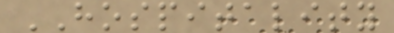HOSPITALITY
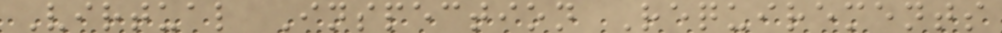Virtual Inspection Requirements
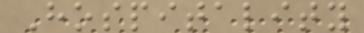Hospitality
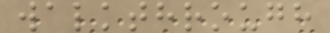walkthrough
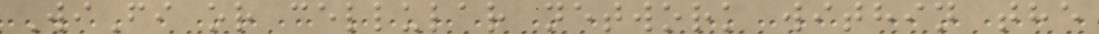WiFi or cellular network within the
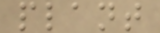plant
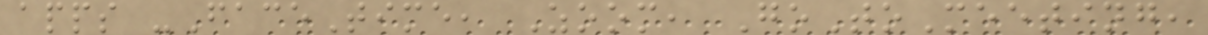apps -FaceTime, Zoom, GoToMeeting,
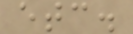etc.
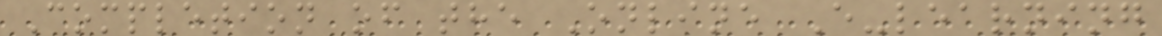Completion of the Online E-learning
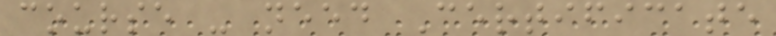course - need Certificate
